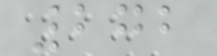272
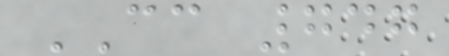CC 747
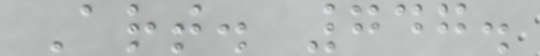Art. 747.
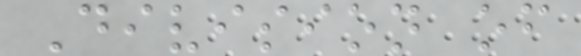Division of
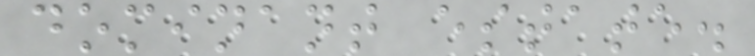dominant estate.
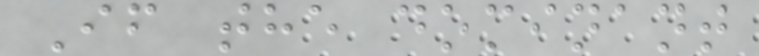If the dominant
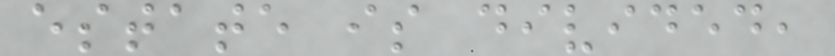estate is divided,
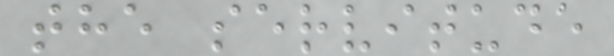the servitude
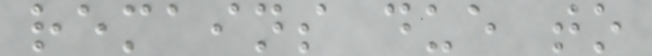remains due to
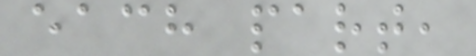each part,
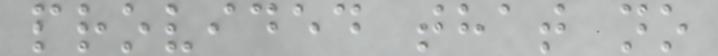provided that no
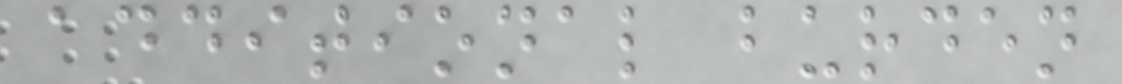additional burden
